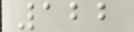122
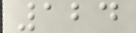124
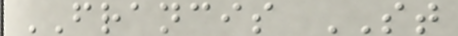FRANCIS ST
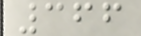366
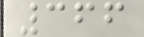366
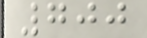700
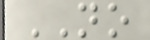NO
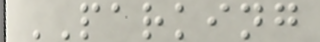PARKING
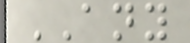ANY
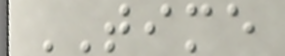TIME
